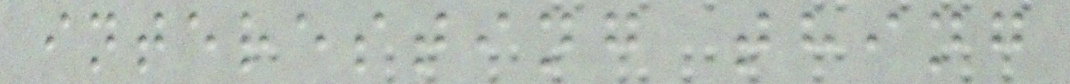interesting thing
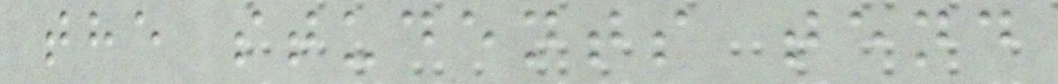the students tend
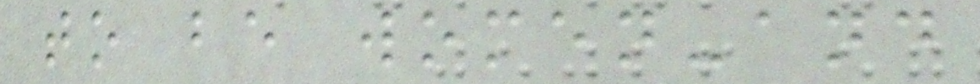to be women-and
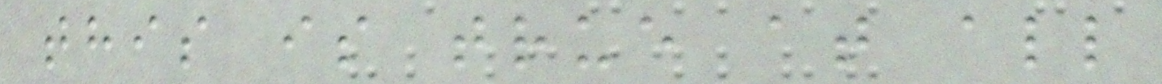this is true at all
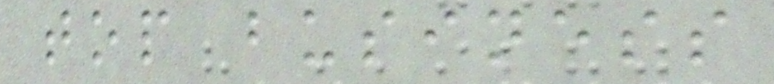top business
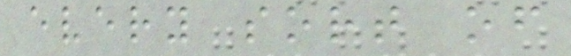every sort of
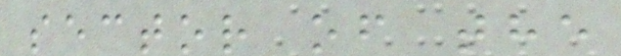sector of the
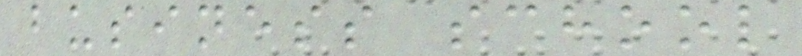business school
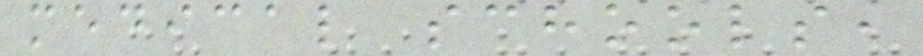medical schools,
